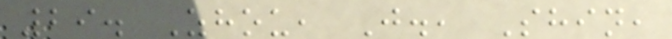29. Zhou, J., Shin,
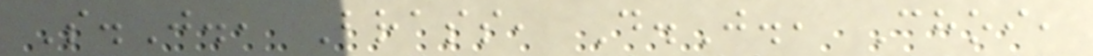S.J., Brass, D.J., Choi,
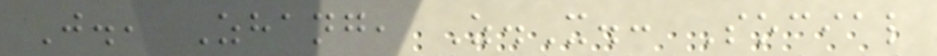J., Zhang, Z.X.: Social
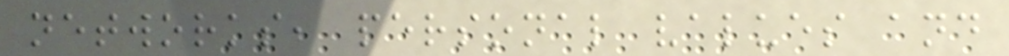networks, personal values and
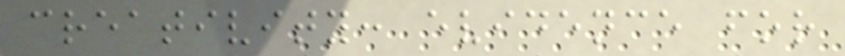creativity: evidence for
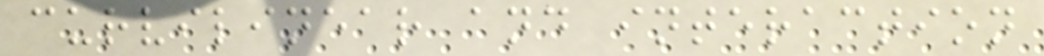curvilinear and interaction
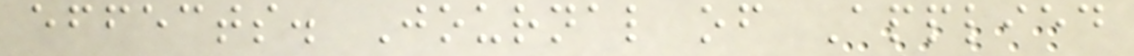effects. Journal of Applied
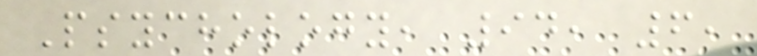Psychology, 94, 6,
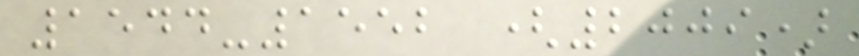1544-1552 (2009)
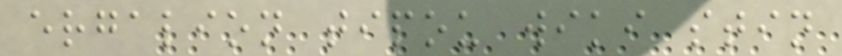ergalion tipou wiki stin
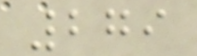279
